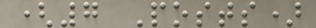(7 Posts)
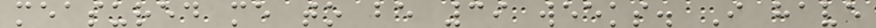measured me to be 39 weeks. I have
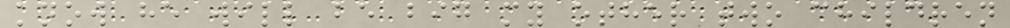know he will be big my other two children
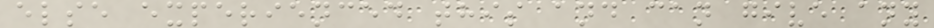else experienced this and can give any
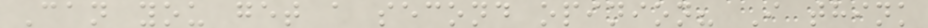Can you get a second opinion? I think
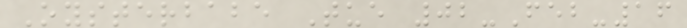Oysterbabe Tue 02-Feb-16
